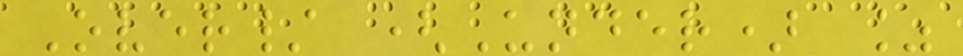Over/ (Under) %
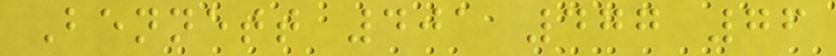Bennett 401 477 76
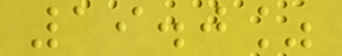19.0%
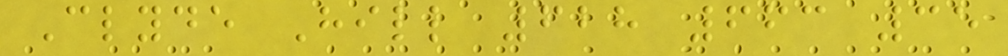Clyde Hill 628 663 35
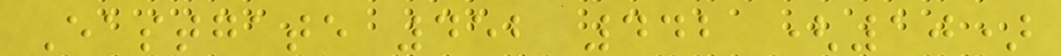Eastgate 452 442 (10)
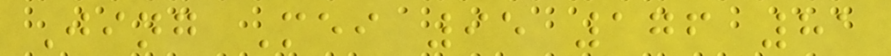Jing Mei 95 176 81
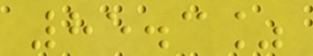85.3%
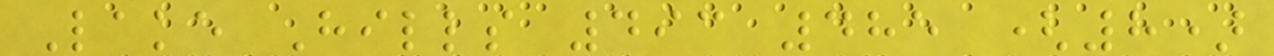Lake Hills 493 485 (8)
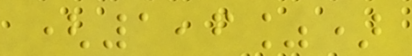(1,6%)
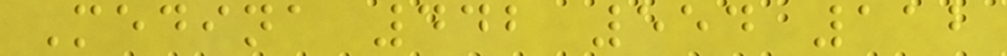Medina 442 554 112
